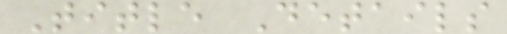Title Details
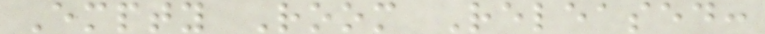Empty Room Released:
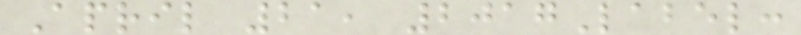April 21, 2017Label:
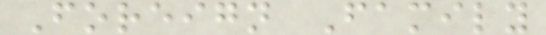Foreign Family
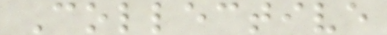Collective
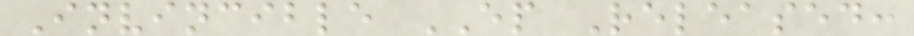Invincible EP Released:
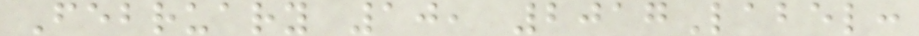February 10, 2017Label:
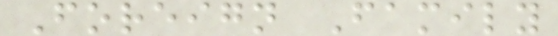Foreign Family
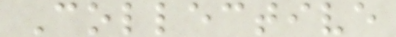Collective
